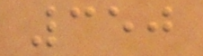350
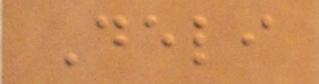Deli
